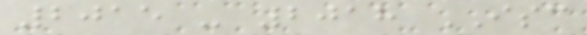2015 - 2018 ISC
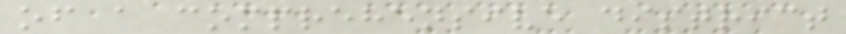of a comprehensive district
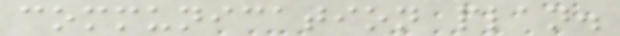communication plan.
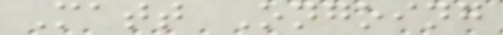Matt Ongoing
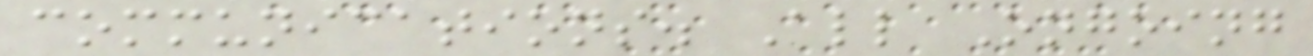communications. All Ongoing
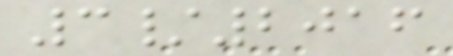3/2016
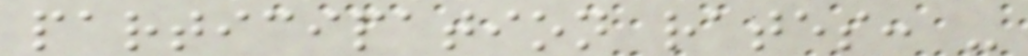participation rates: -
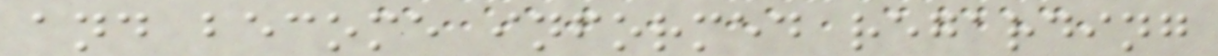and become informed regarding
